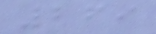269
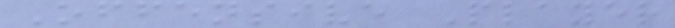Offensive Player
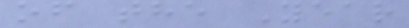of the Year
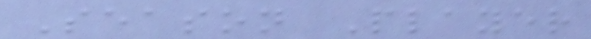Season Player
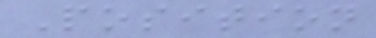Position
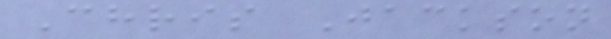Chris Jackson
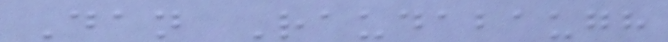Dan Raudabaugh
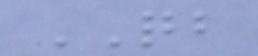QB
